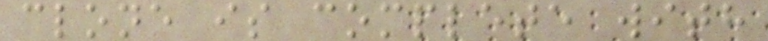clone is complete with
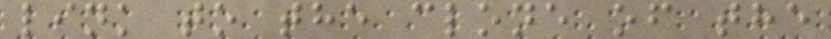link to the clone of the
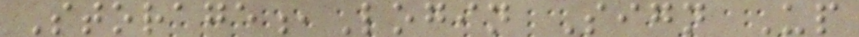Storage,Login Sign Up
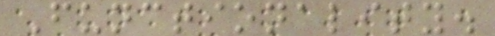Functionality.
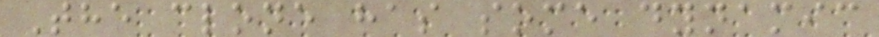The clone has some dynamic
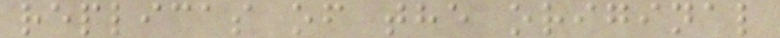replicas of the original
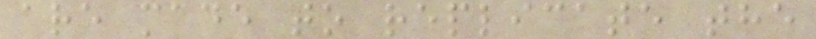are made to replicate the
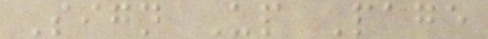Sign Up Page
